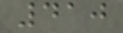410
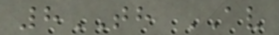8TH AV
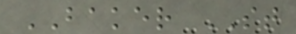BAKER ST
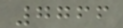7766
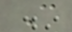C
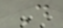D
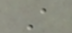A
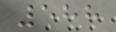588
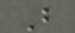B
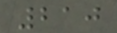210
